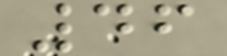46
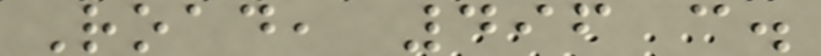Road, 496 c.
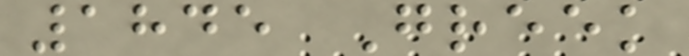1845 Greek
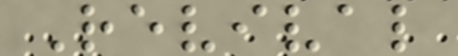Revival
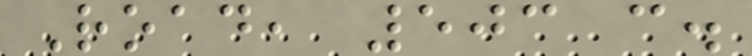Road, 503 c.
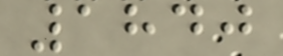1840
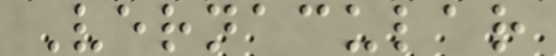Vernacular
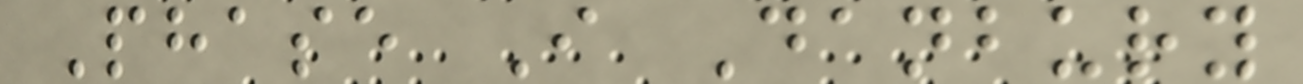Phase I Danbury
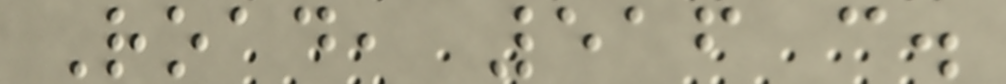Road, 516 c.
